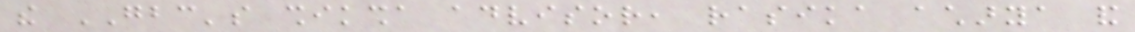the GBC's shiksha advisor, rasika acharya and
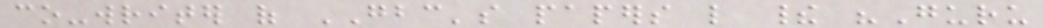co-writer of GBC's papers like their "Guru
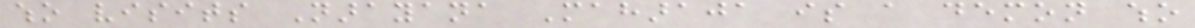who visits Narayana Maharaja is a demon who
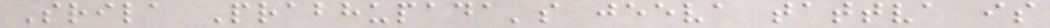Srila Prabhupada's jeeva tattva is
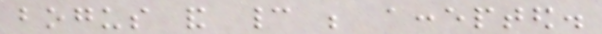bogus and cannot be accepted.
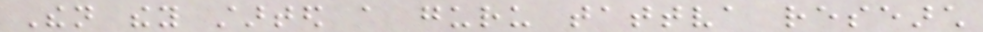Then they started a guru tattva research
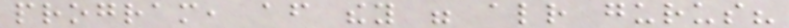program, after they were already gurus?
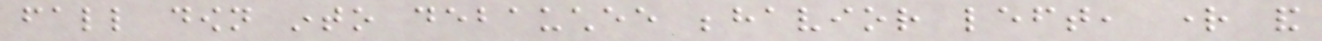fall down into debauchee behavior left, right and
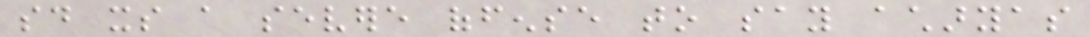said its a severe offense to say acharyas
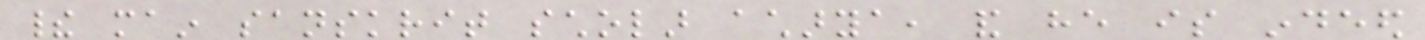their main sanskrit scholar acharya, and he is indeed
